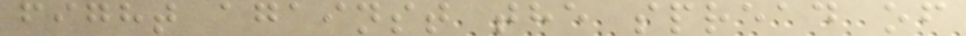fight against the spread of
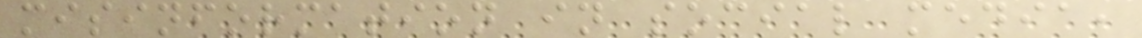misinformation in social media,
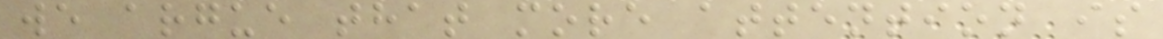we argue that more attention is
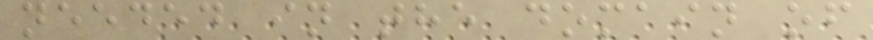needed in the domain of
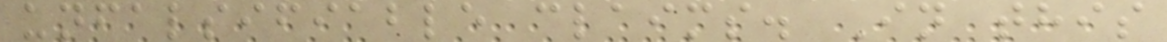unfalsifiable claims. In this
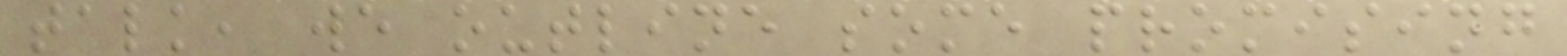talk, we outline some promising
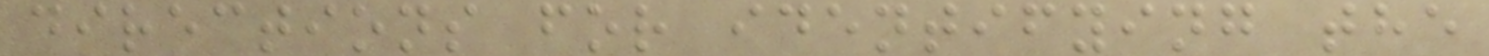directions for identifying the
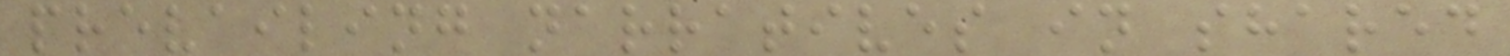prevailing narratives in shared
